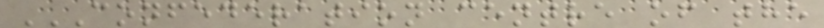CONFEDERATION CENTRE OF THE
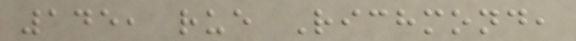145, rue Richmond,
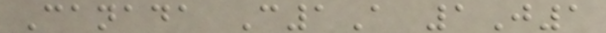Canada C1A 1J1
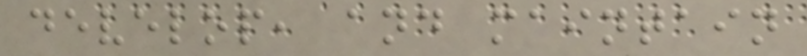develop, and maintain
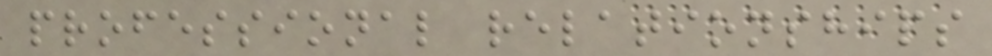professional relationships
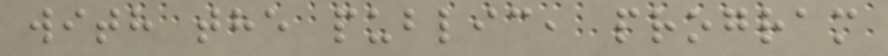with the public, program
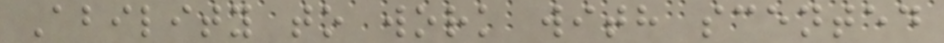Ability to work with scented
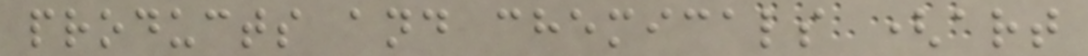products and chemicals (art
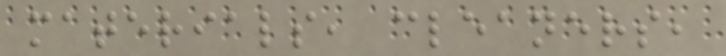materials, cleaners,
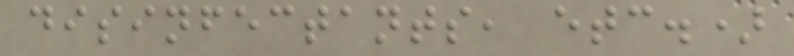disinfectants, etc.)
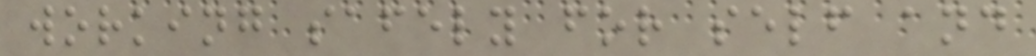working safely for self and
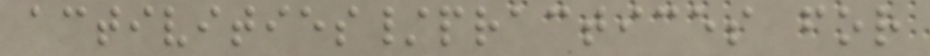activities/practices for
